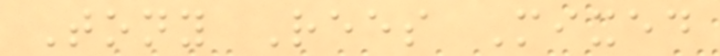Tony Rees Mixed
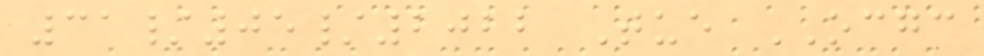31/05/2022 Tue OCGC
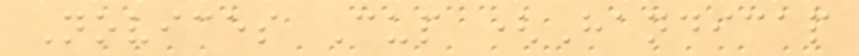Novices Cup (Handicap
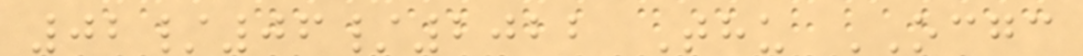02/06/2022 Thu OCGC
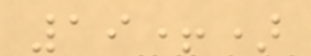19+)
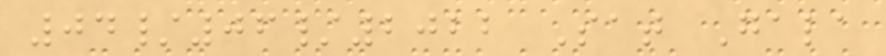04/06/2022 Sat Gala
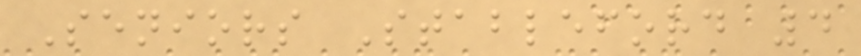Seniors Stableford 4
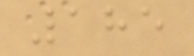185
